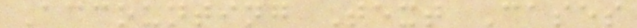Accounting Text Cases
